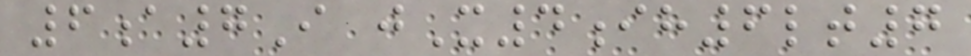6a7I jX4ih6lt7
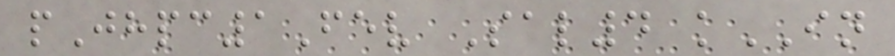pJhpc1Fev Sal4 kIN
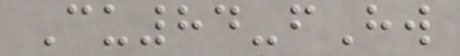Cu84-fHw
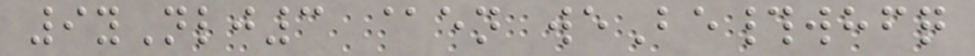9yNlj3 @en weBe#whfq
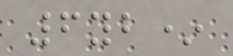6yb*
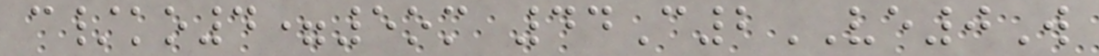c/ko4=5om 44C2VE0W
